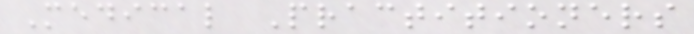Medical Practitioners
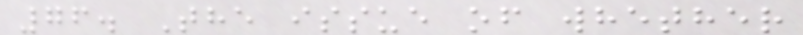76. The issue of whether
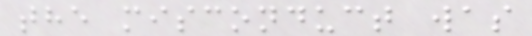the misconduct was
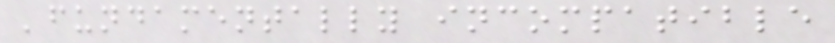'fundamentally incompatible
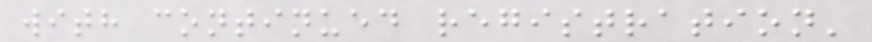with continued registration'
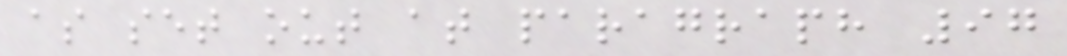as set out at paragraph 97
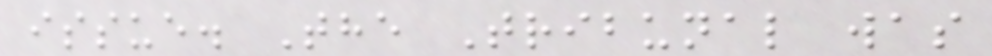issue. The Tribunal was
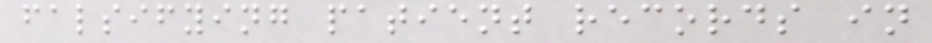falsifying patient records in
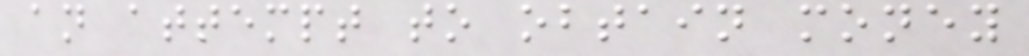an attempt to obtain money
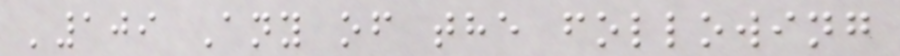'109 Any of the following
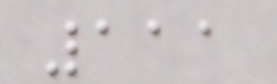111
